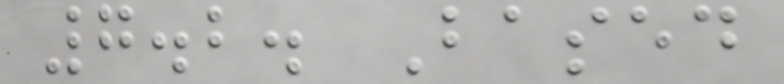7.2. Based
